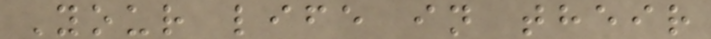Your life in their
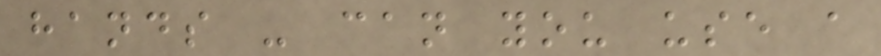hands - can you use a
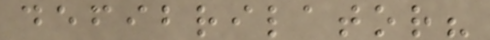defibrilator?
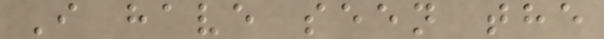I have seen the
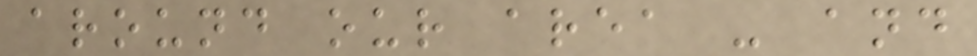around our area - and
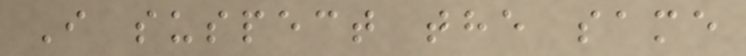I suspect the same
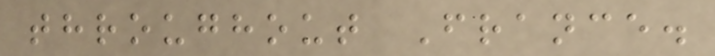throughout France.
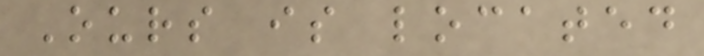Ours is located
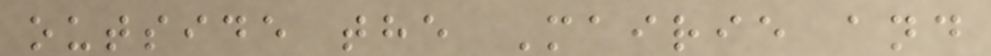outside the Mairie and
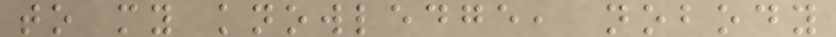to my knowledge, nobody
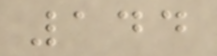144
